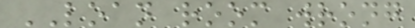LOAN room wrong
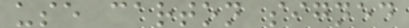use carton signed
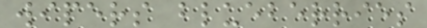wipers blueberries
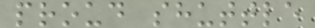proud shuttle
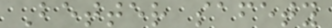Better safety
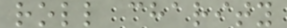roll charity
